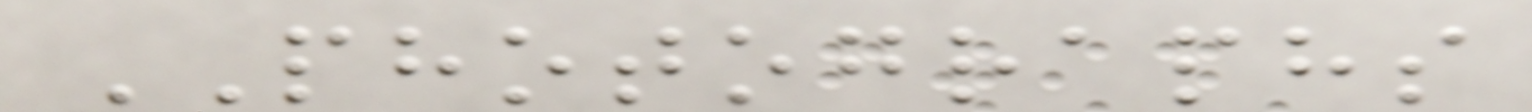PHOTOGRAPHS
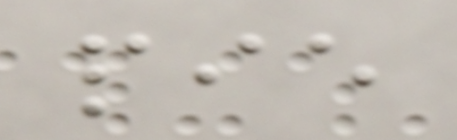pie
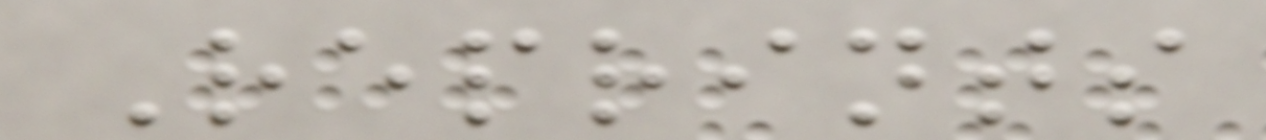Reprints
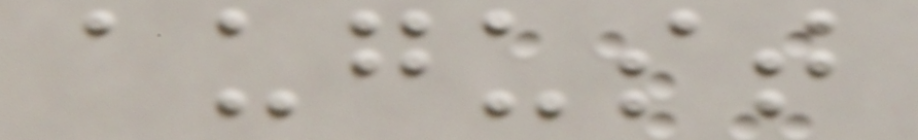august
